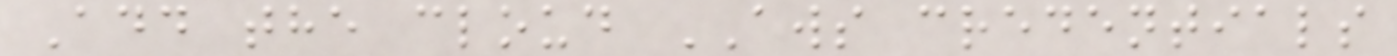Add the cloud AWS credentials
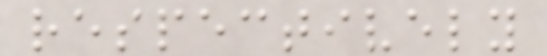respectively
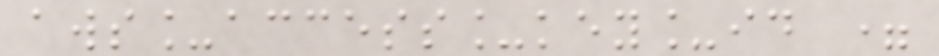aws_access_key_id =
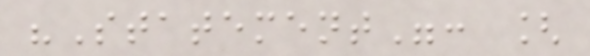"Statement": [
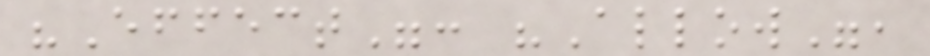"Effect": "Allow",
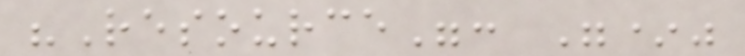"Resource": "*"
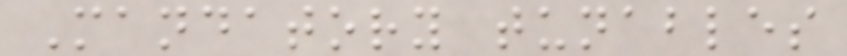Mandatory tunables
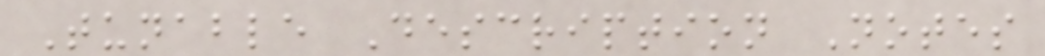Tunable Description Notes
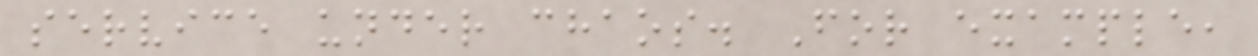service under chaos. For example,
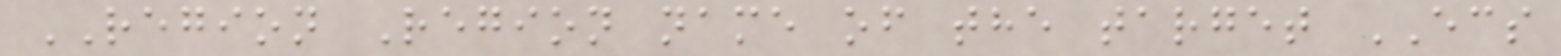REGION Region name of the target ECS
